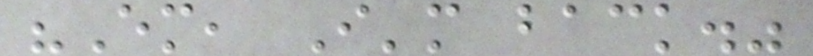"Em, I'm back."
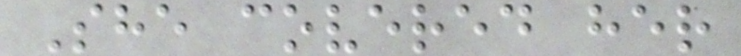She covered her
